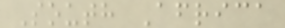South Africa
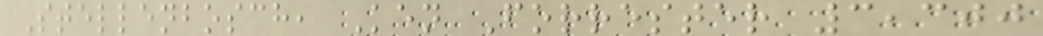Stellenbosch, Ken Forrester 3,300
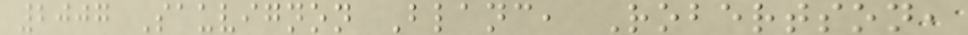2007 Sauvignon Blanc, Robertson,
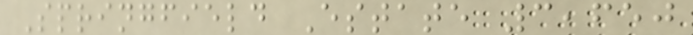Springfield Estate 3,650
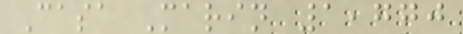Casa Marin 1,770
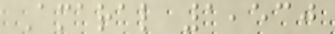Amaral 1,530
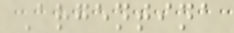Argentina
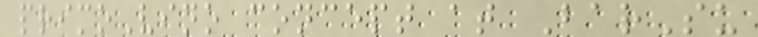primoVino concept at BarSu
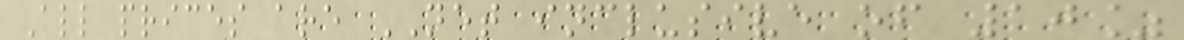All prices are NET inclusive of 10%
